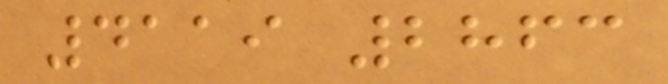4119 2863
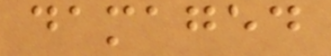damaged
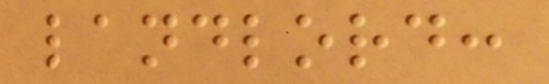landlord:
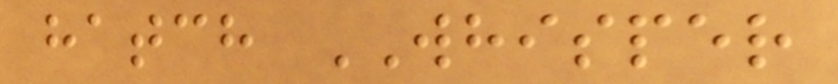hatch WHISPER
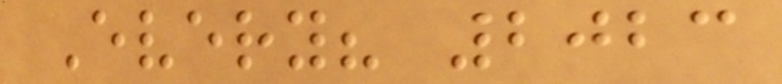Every? 2023
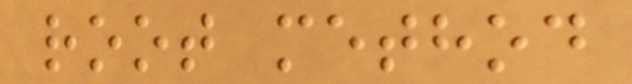root method
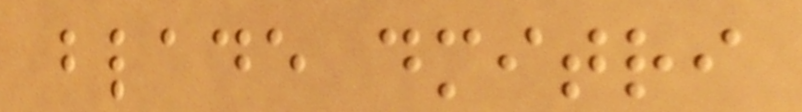blade dmitri
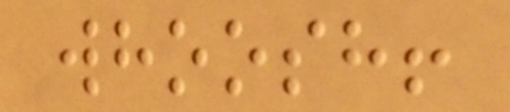whoosh!
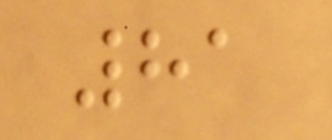81
